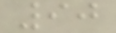90
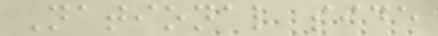National side
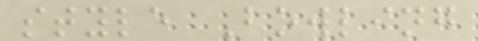style Bowling
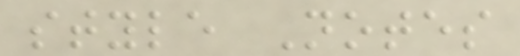style Notes
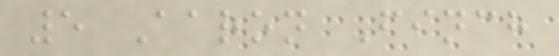5 Aaron Finch
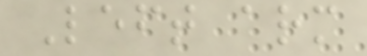Left arm
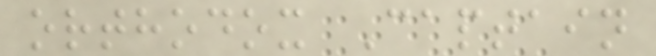orthodox Captain
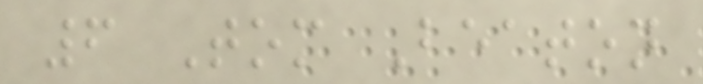6 Tom Beaton
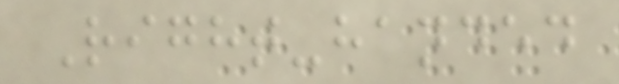Right-handed
